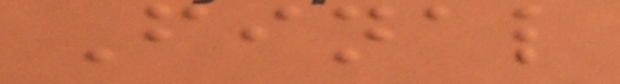Final
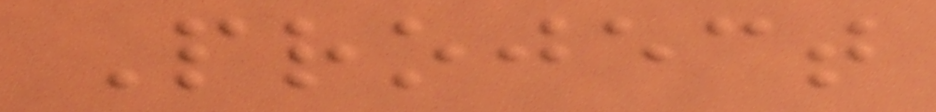Project
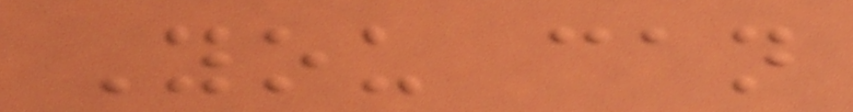You can
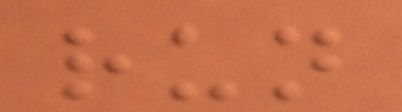run
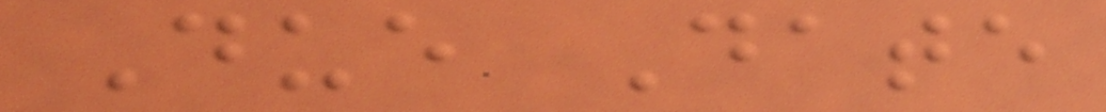Due Date
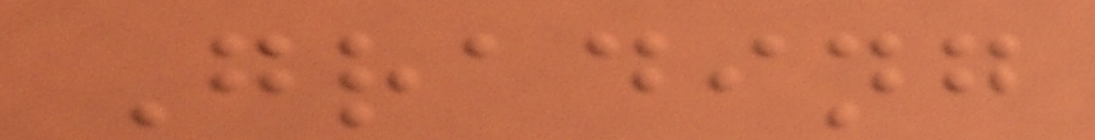Grading
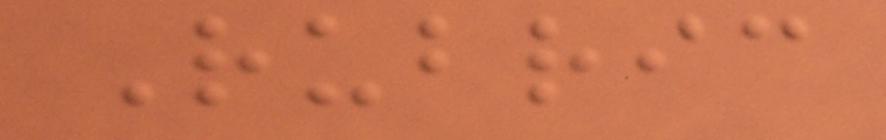Rubric
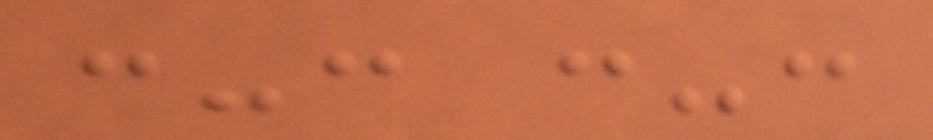:-: :-:
